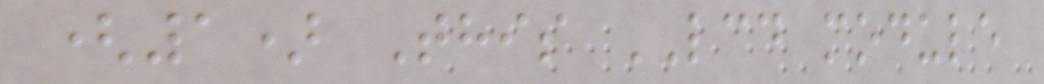(1) This LCD module
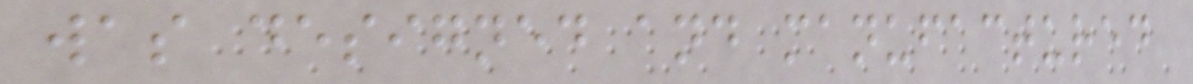was designed and manufactured
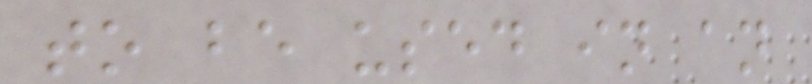to be used in an
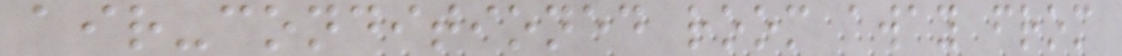air-conditioned room away from
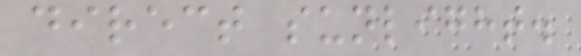direct sunlight.
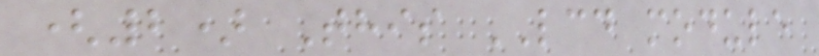(2) This LCD module
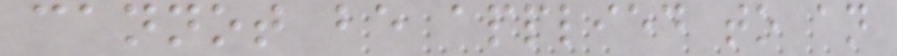cannot be applied to an
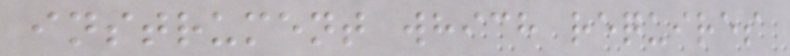instrument which requires
